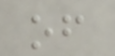of
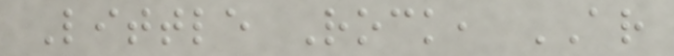Little Rock, AR
